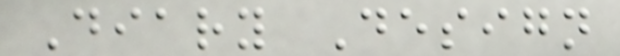Diary Design
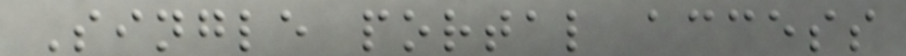Single portal access
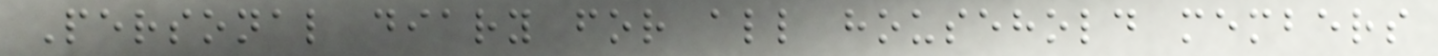Personal diary for all household members
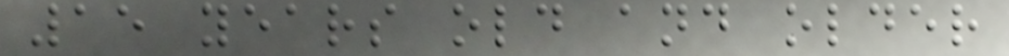15 years old and older
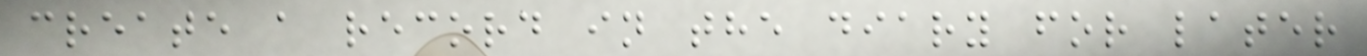create a record in the diary for later
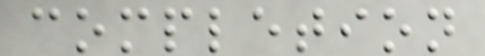completion
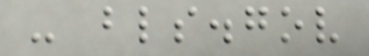- bls.gov
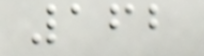162
